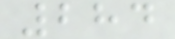284
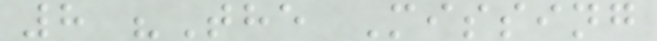8 "The Missing
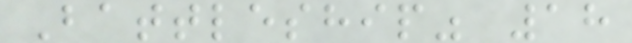Battleship" 18
